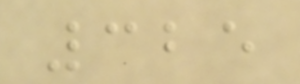325
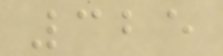325
